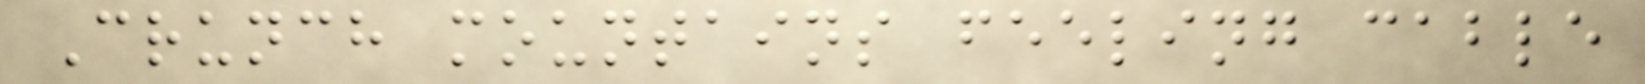Crunch mountains feeling cable
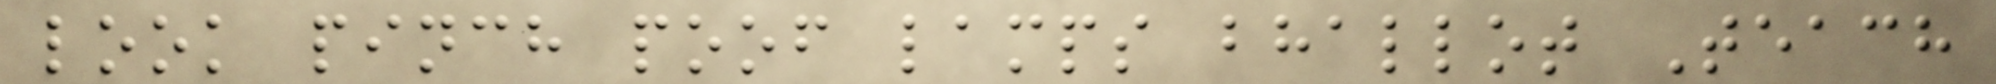look pinch poof lamps bhallot Teach
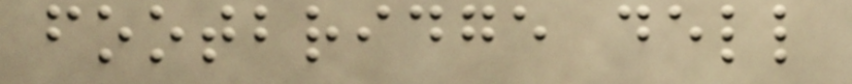footbridge dell
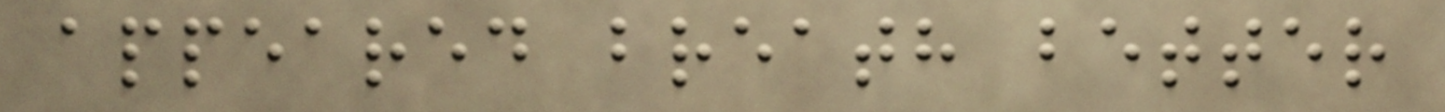appeared breath better
